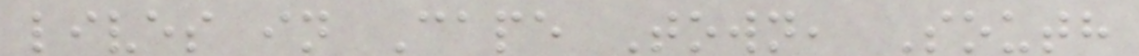lives in Cape Town, South
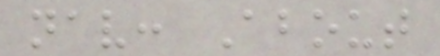nav: About
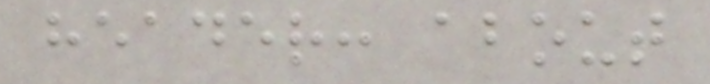header: about
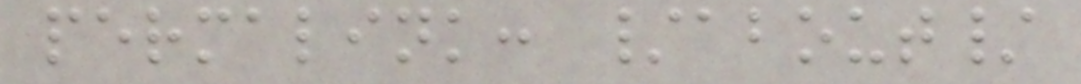permalink: /about/
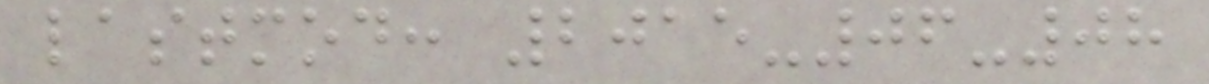lastmod: 2015-06-08
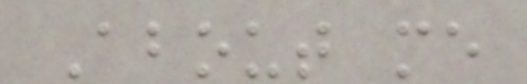About me
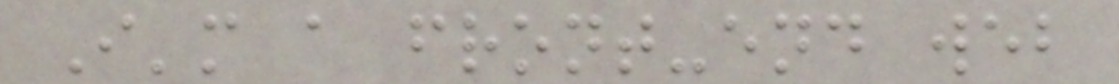I'm a front-end web
